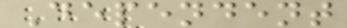Dependent
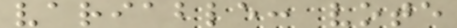variable: vote
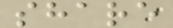share
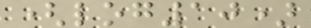(log10)
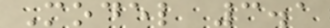Model 3.1
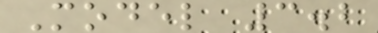Model 3.2
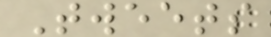Tweets
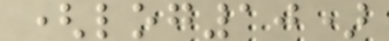(log10)
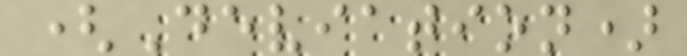(Deviation)
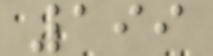199
